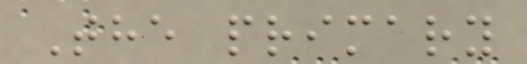The primary
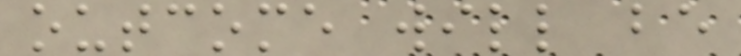outcome will be
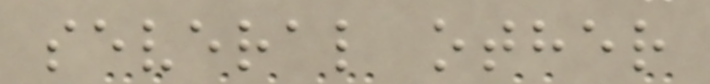several other
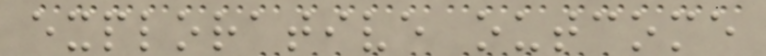explorative outcome
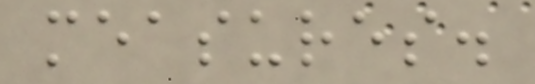measures.
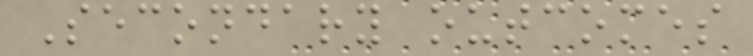Secondary outcomes
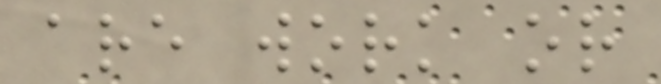are work or
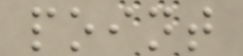point
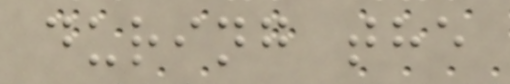during the
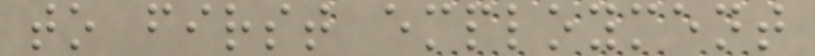to first employment
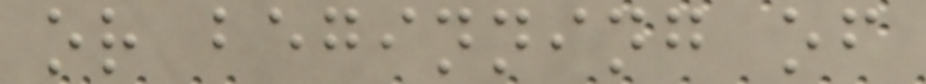or beginning of
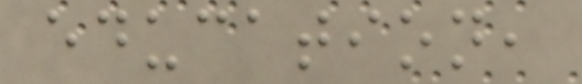education,
